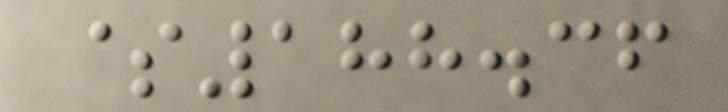$188.36
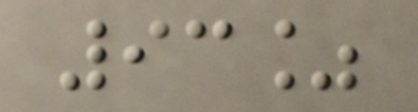93%
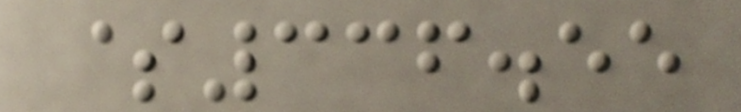$336.55
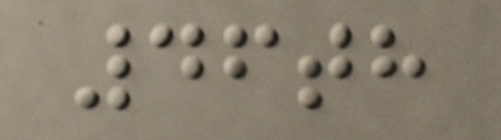46th
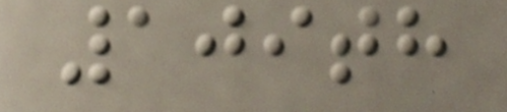109th
